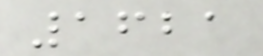1621
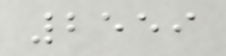2559
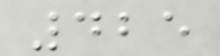425
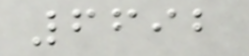6692
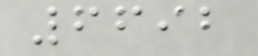6692
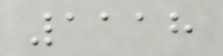1118
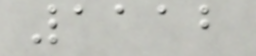1112
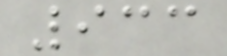933
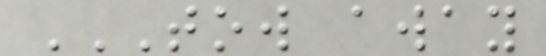TOW AWAY
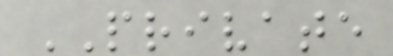PRIVATE
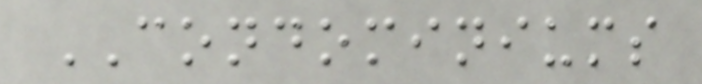CONDOMINIUMS
